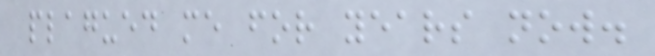plagued me for years now.
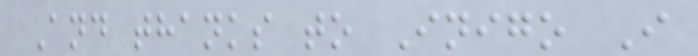And thanks to Inigo I
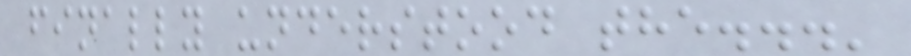finally understood the...'
